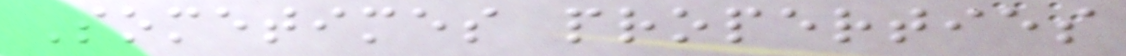Sometimes properties
